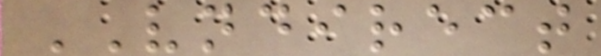VNDIRECT
